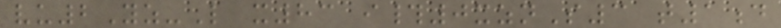vu2Yz-L x83 i#0xznS3 t1d
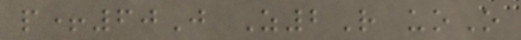p+60J Z2R uoO
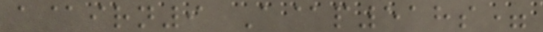a@irn9 A@p518s=
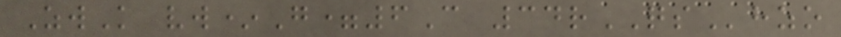ZwK vw*G=6C 34rQShzo
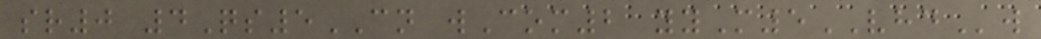sr0 4Qs5CN wCom2 yyM5VHDw
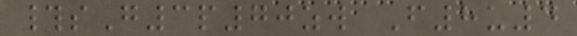#sG3p70zw F8u4
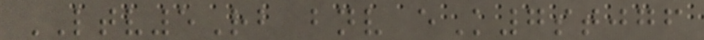LTV5Rb bnv eK7stjgf
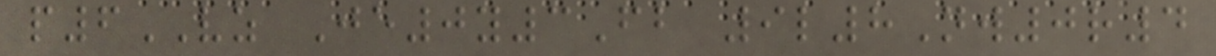p6VZ Je0y3Fb 9l8Nw0r4
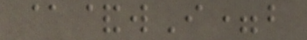@&wI=b
